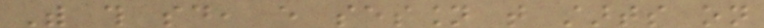With this said, every session that starts on
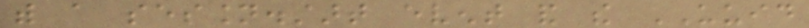with a session.start event and the UUID
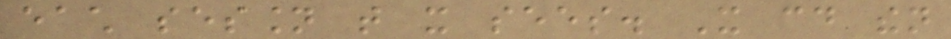each session that it sees. It could then
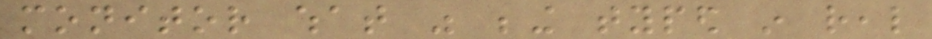monitor what was being typed in real
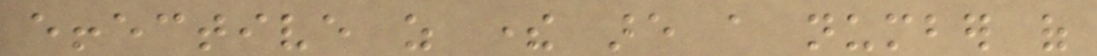effective as there are a number of
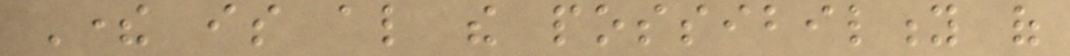There is also the possibility of
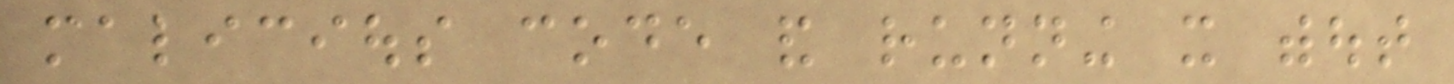malicious code and running it without
